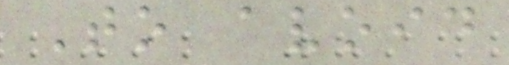To avoid
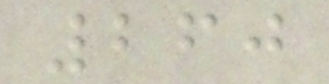260
